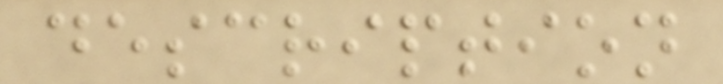description
